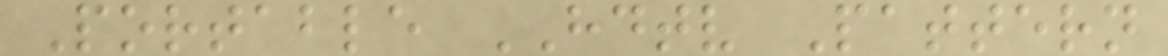Portable HDTV Pattern
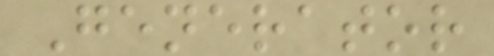Generator
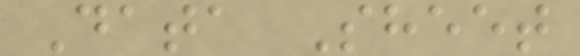Data Sheet
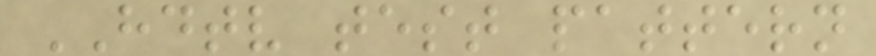HDTV test pattern
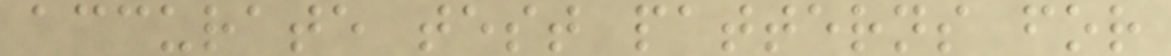accurate test patterns for
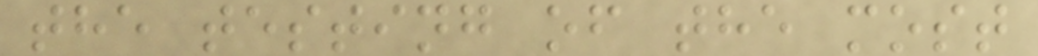the testing of the most
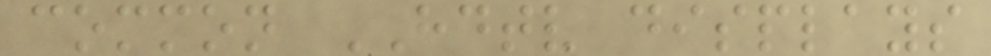common HDTV displays
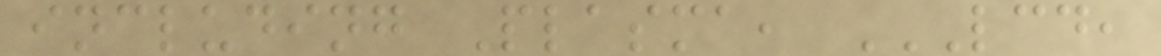including Plasma, LCD,
